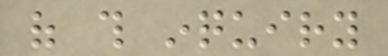of this inquiry
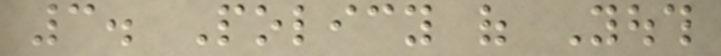3. Policy of Youth
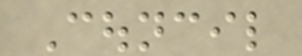Council
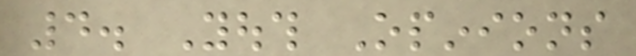4. Youth Opinions
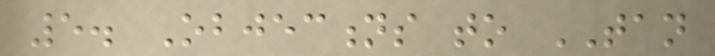5. Objections to TAN
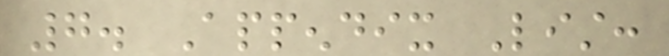7. Appendix List:
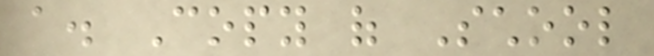a. Copy of School
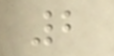2
